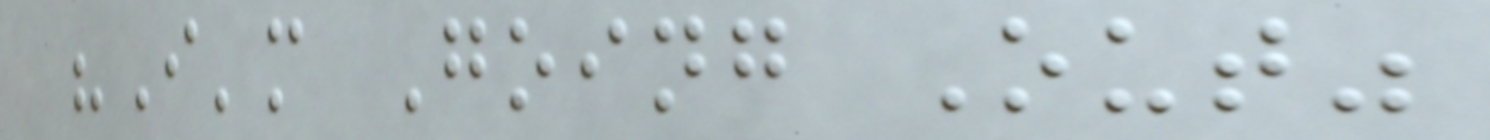"I'm Going Out"
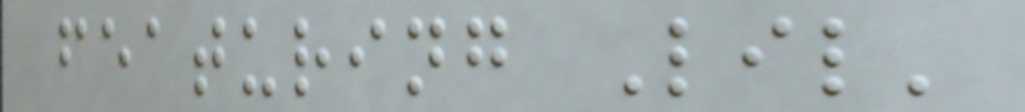featuring Lil'
